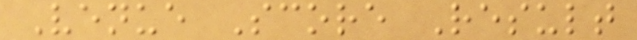Venue Score Result
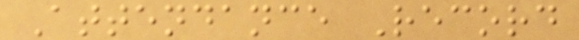Attendance Record
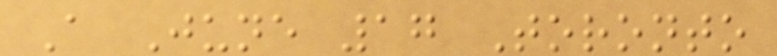A June 17 Toronto
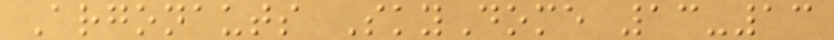Argonauts SkyDome 13-13
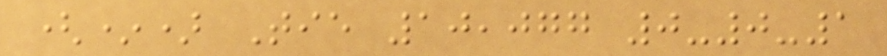(*) Tie 10,077 0-0-1
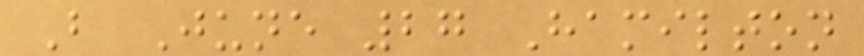B June 27 Hamilton
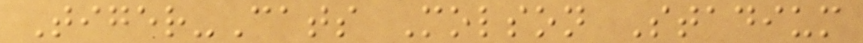Tiger-Cats Molson Stadium
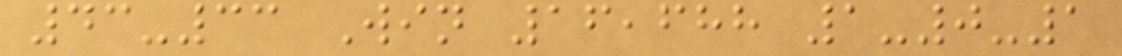43-33 Win 16,688 1-0-1
